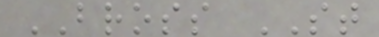BROSS ST
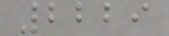2229
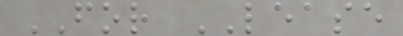FOR LEASE
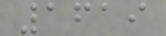1619
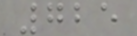725
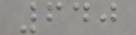640
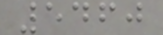5460
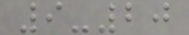9-20
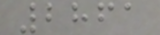2861
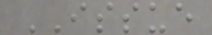ISSUE
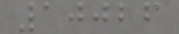10026
